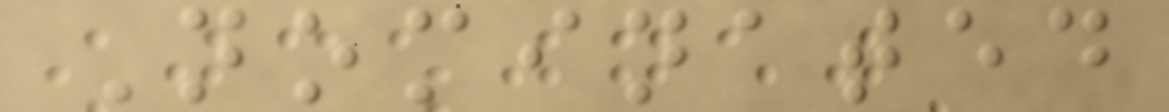Nominated
